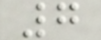7
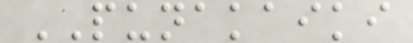PUNAKAIKI
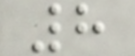8
